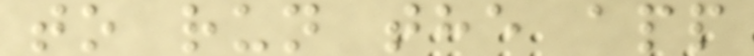to run the app
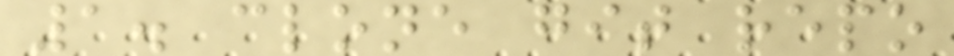1. clone git repo
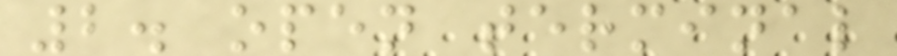2. open terminal
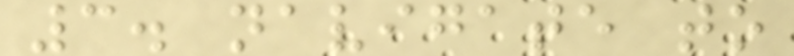3. navigate to
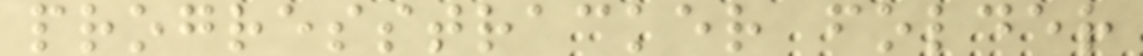progresstracker folder
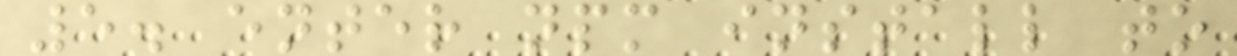5. enter npm install to
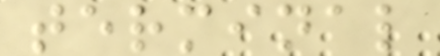terminal
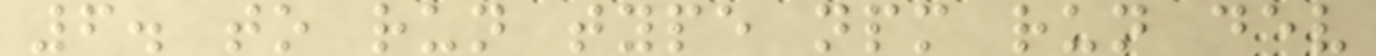6. to run type npm run dev
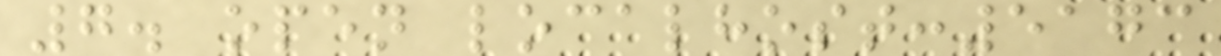7. open localhost:5173
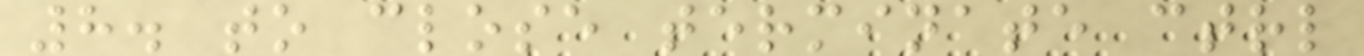8. to close terminate ctrl
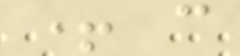+ c
